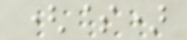($)
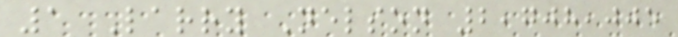1 Larry Nelson 2,708,005
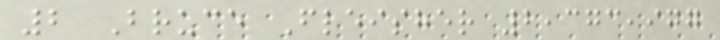2 Bruce Fleisher 2,373,977
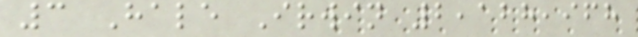3 Hale Irwin 2,128,968
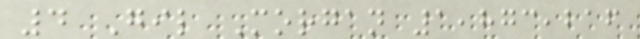4 Gil Morgan 1,873,216
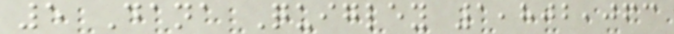5 Dana Quigley 1,802,063
